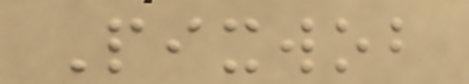Pixwob
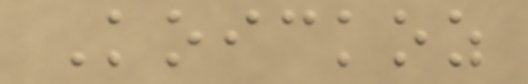Koickoz
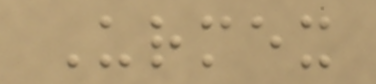Urmex
